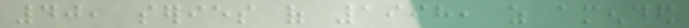40, series of 1998, as amended
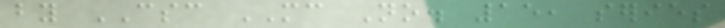by CSC MC No. 15, series
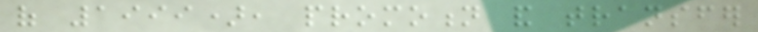of 1999), promotion and transfer
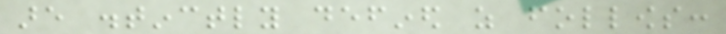are distinctly defined as follows:
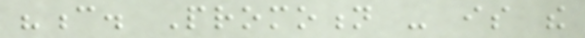"c. Promotion - is the
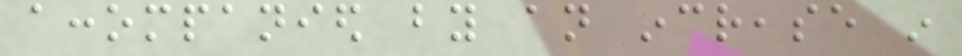accompanied by an increase in
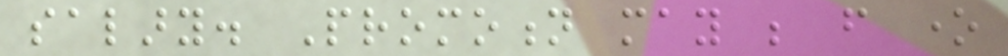salary. Promotion may be from one
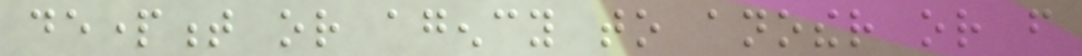department or agency to another or from
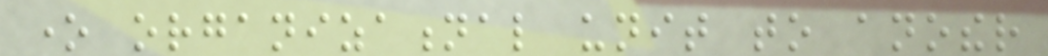one organizational unit to another
